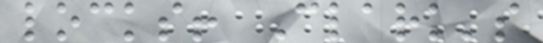locks! Clark's
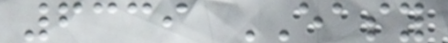6339 EASY
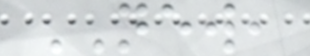NEW,
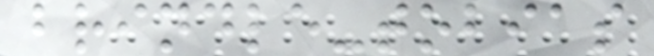brindle-tobias
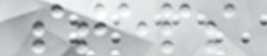steps
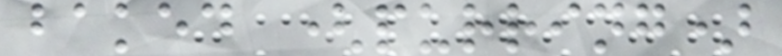baked (purring)
